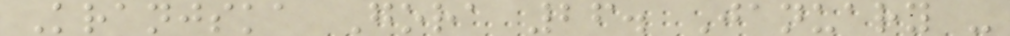Kranjska Gora 26. January -
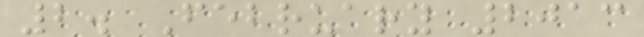2. February 2013
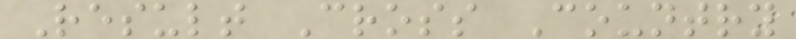Result Cross Country
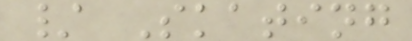/ Skating
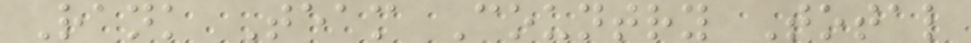Rank Team Country Total
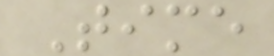Time
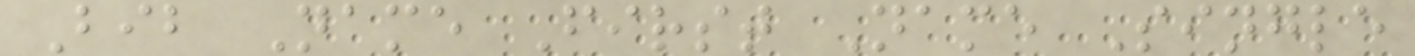Bib Name First Name Single
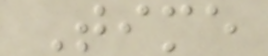Time
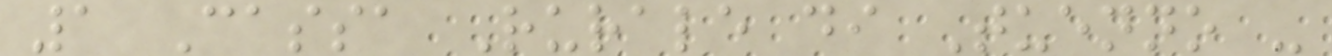1 Cassa Rurale di Tuenno -
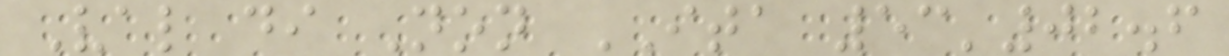Val di Non ITA 53'02.6
